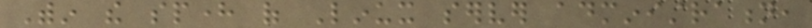Within the sphere of Linux server administration,
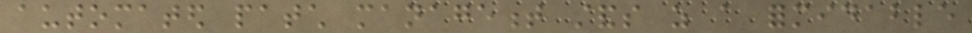automated patch management stands as a formidable
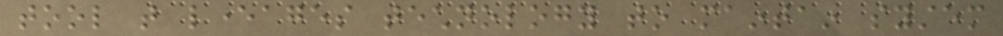tool that leverages technology to maintain system
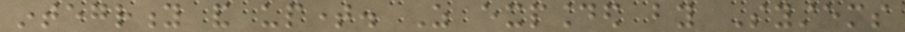integrity and uptime. As expounded by Systems
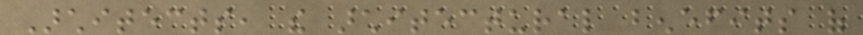Architects, the architectural benefits of
